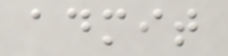admit
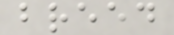breed
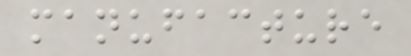manufacture
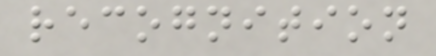recognition
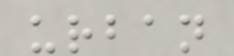urban
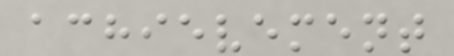achievement
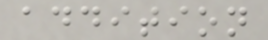addition
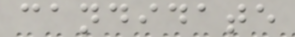candidate
